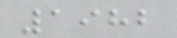1982
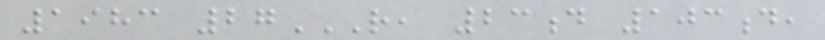1983 27R, 23D 103D,
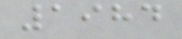1984
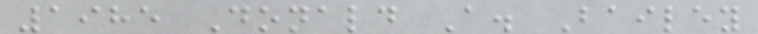1985 Donald A. Bailey
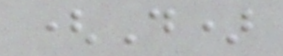(D)
